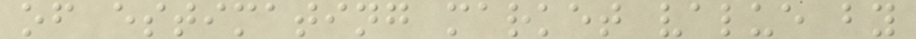of estimating market value by
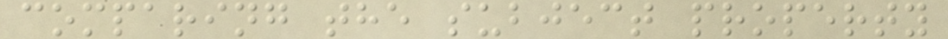comparing the subject property
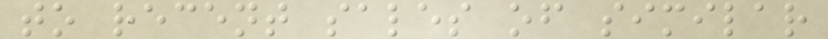to recent sales of similar
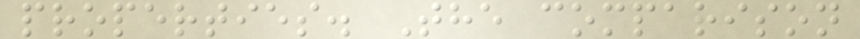properties. The comparison
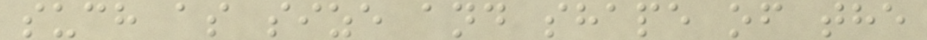such as size and shape of the
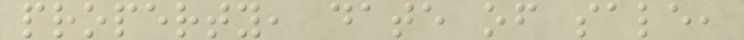property, date of sale,
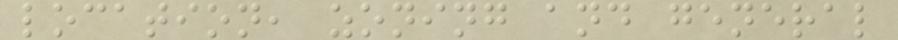location, zoning and general
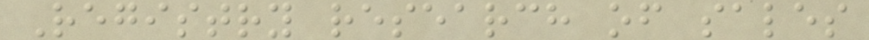Registry research of sales
